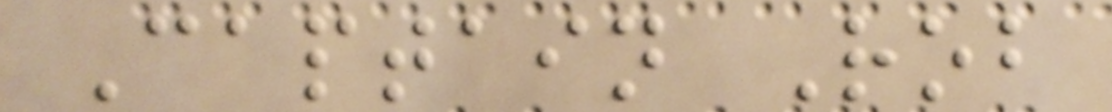Captain Rob
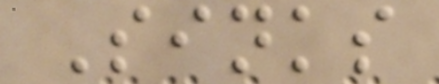Sinks
